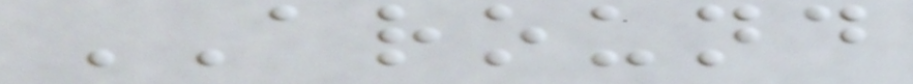AROUND
